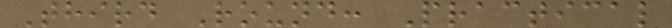Third Round: Practical
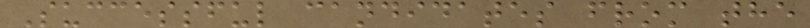Successful candidates from the
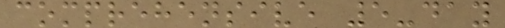comprehensive 5-day
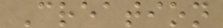Creation
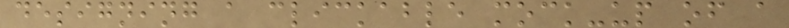designing a clickable mock-up of a
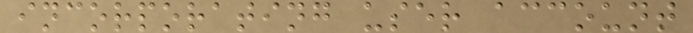incorporating user account
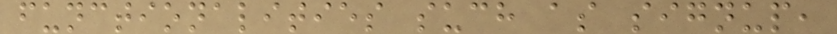functionalities such as signup,
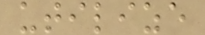utilize
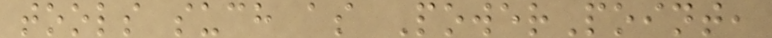tools such as PowerPoint,
